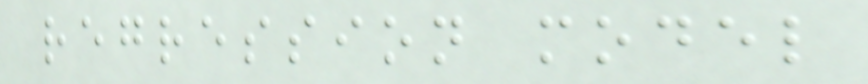regression model
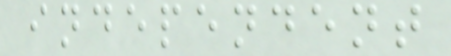independent
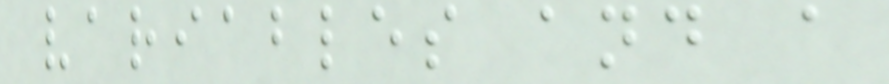variables and a
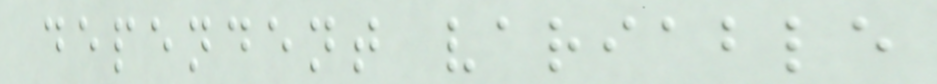dependent variable
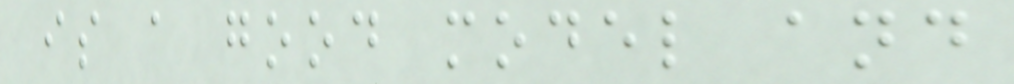is a good model and
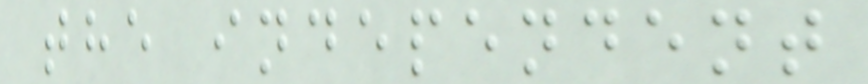the independent
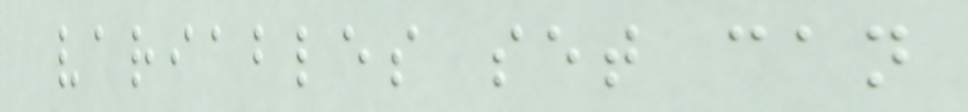variables set can
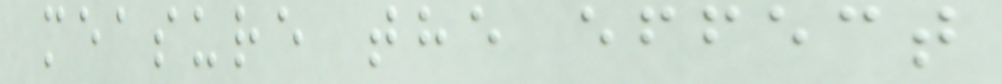measure the effect
